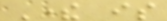There is
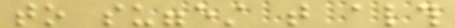to suggest that although
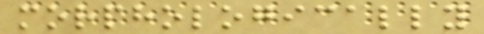morphologically
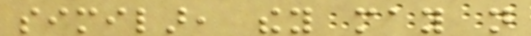similar, they may not
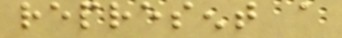represent a
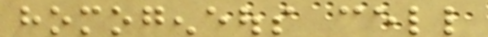homogeneous cell
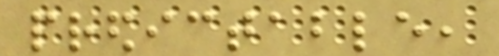predictable,
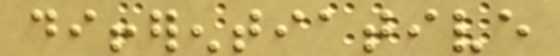differentiative
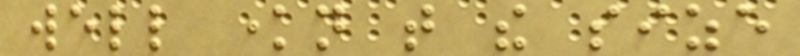well known that the size
